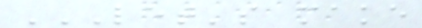LET'S MAKE
